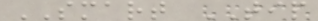SMART TIP
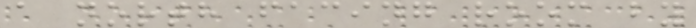a north facing room by
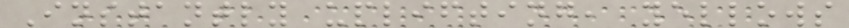Instantly uplifting, yellows
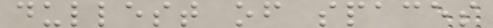dullest of spaces
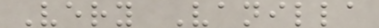Very Vanilla
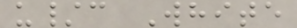u/c White
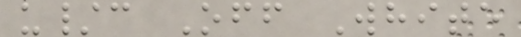u/c Off White
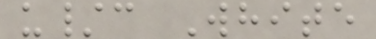u/c White
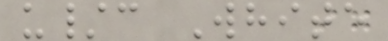u/c White
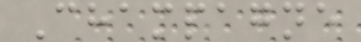Champagne
